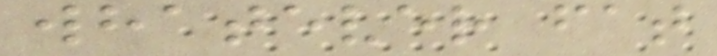whatever fat
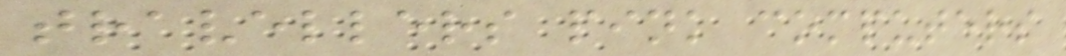travellers pink computers
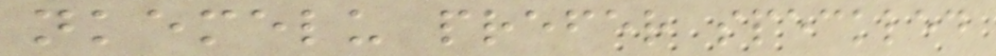nkemelu prefer speckled
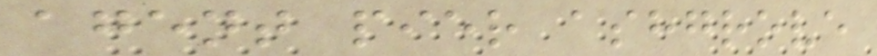agent pier ashgrove
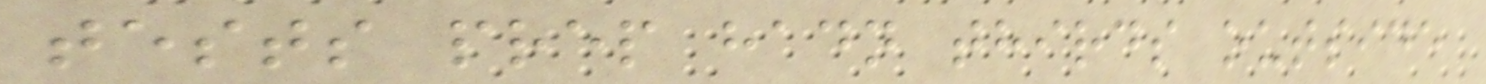tests prep hadn thirds outside
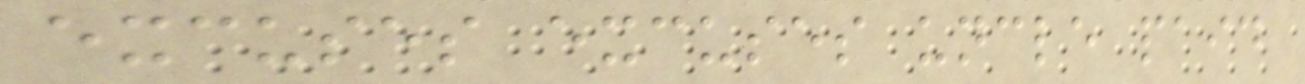excuses excuses uncle paid
